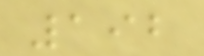192
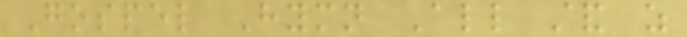Gospel Hymn All stand as
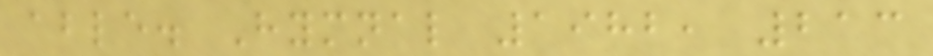able. Hymnal 1982, 213
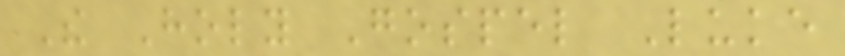The Holy Gospel Luke
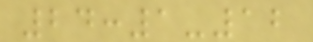24:1-12
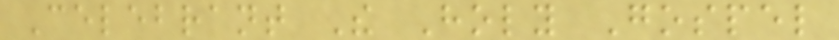Celebrant The Holy Gospel
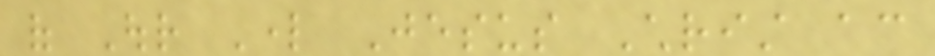of Our Lord Jesus Christ according
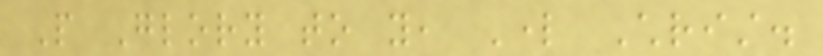People Glory to you, Lord Christ.
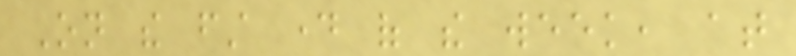On the first day of the week, at
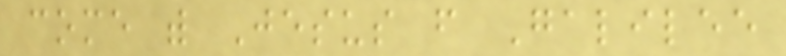come with Jesus from Galilee
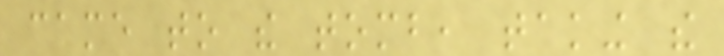came to the tomb, taking the
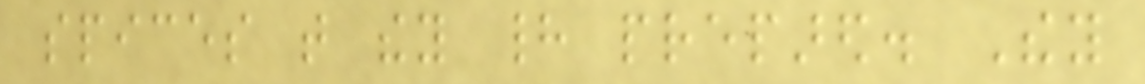spices that they had prepared. They
